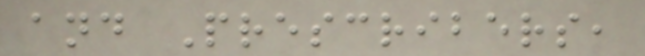and Prescribers,
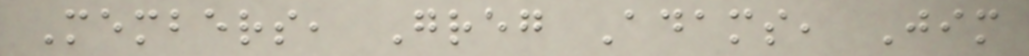Members, Greg Adams, Jim
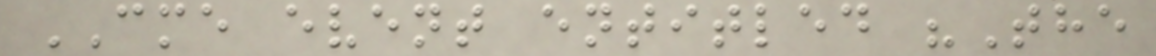CME event entitled "The
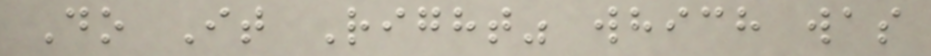Do It Right" which was
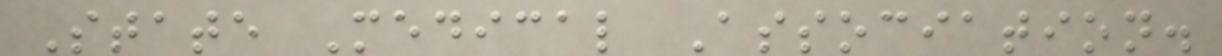State Medical Association.
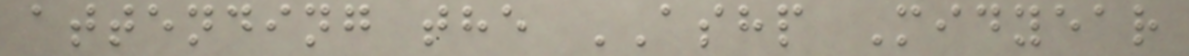attending the ASHP Midyear
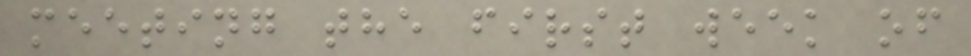meeting the first week of
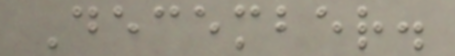December.
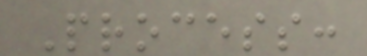Process:
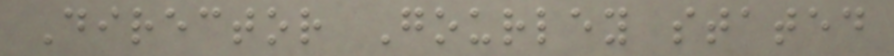Director Gourley stated
